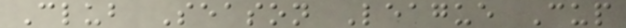Club Season League Cup
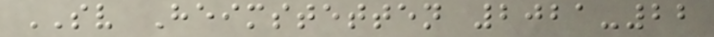SV Heimstetten 2021-22
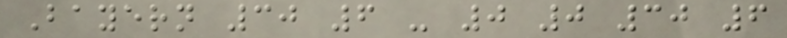Bayern 30 6 - 0 0 30 6
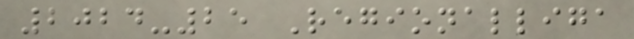2024-25 Regionalliga
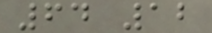64 12
